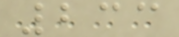233
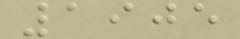1905
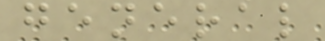general
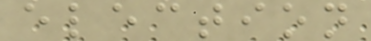election
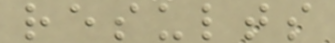results
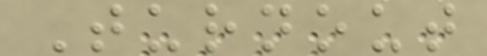Turnout
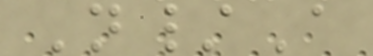N/A
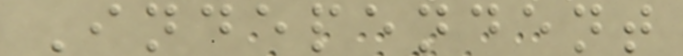Independent
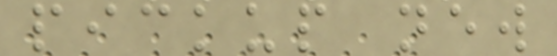pickup new
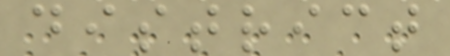district
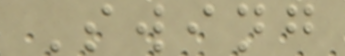Swing
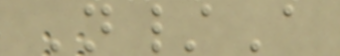N/A
